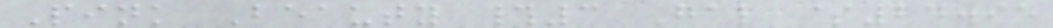Pink Beauty #3 Gal $24.95
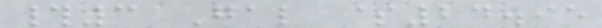#3 Gal $24.95
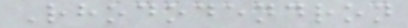Rhododendron
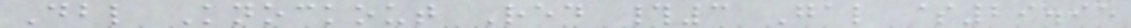Dbl Knockout Red #3 Gal $29.95
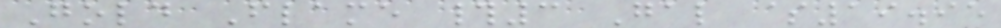Gold Flame #3 Gal $19.95
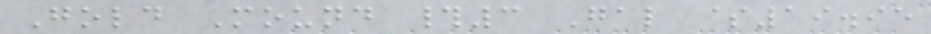Gold Mound #3 Gal $19.95
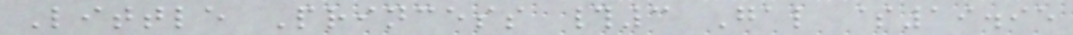Little Princess #3 Gal $19.95
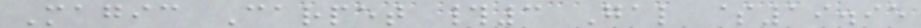Magic Carpet #3 Gal $19.95
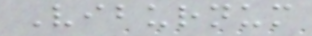Viburnum
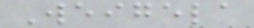Weigela
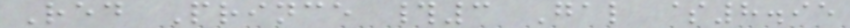Red Prince #3 Gal $8.95
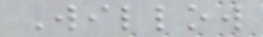Willow
